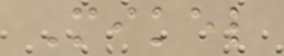Mikel
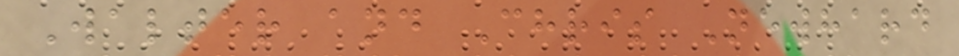Walter and Chris Newhard
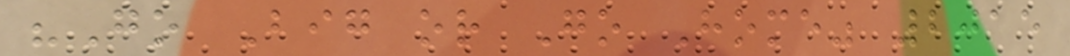"Go Big or Go Home" 2015
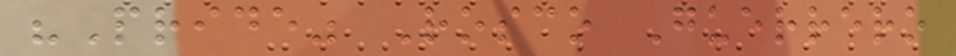"Pride" Rosco Guerrero
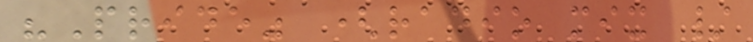"Pride" (radio mix /
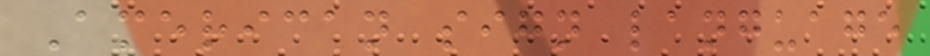American sign language
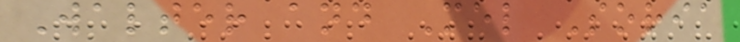Walter and Mel Soria
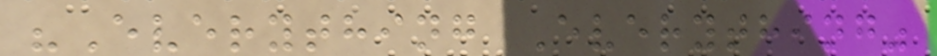"Everything Everything"
